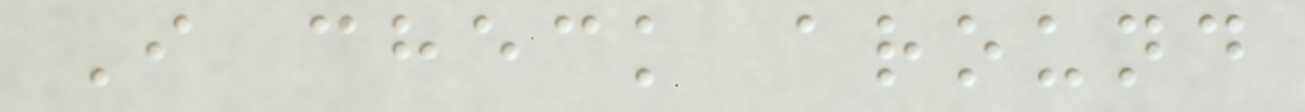I check around
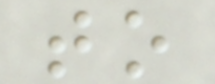to
